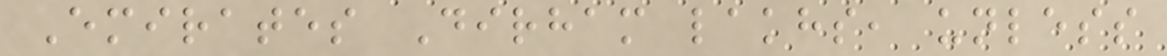Emirates Dirham lakhs, unless
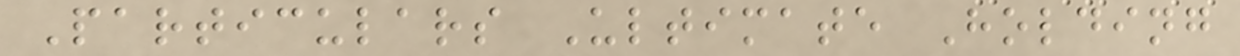Particulars Ultimate Holding
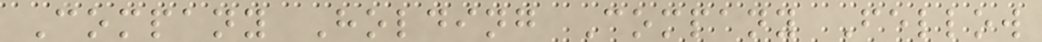Company Holding Company Fellow
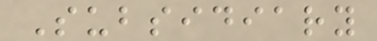Subsidiary
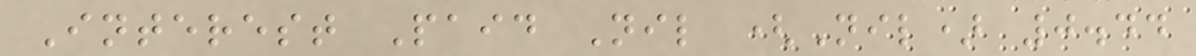Interest Paid Nil (Nil) 0.44
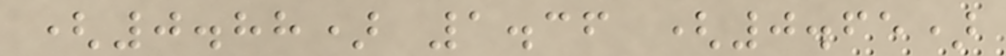(0.88) 1.36 (0.65)
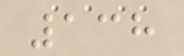138
